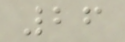26
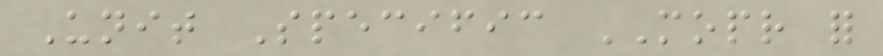Unit Specific MOPR for
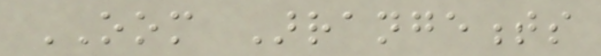OOM Arrangements
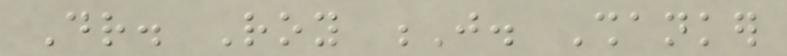Dr. Roy J. Shanker
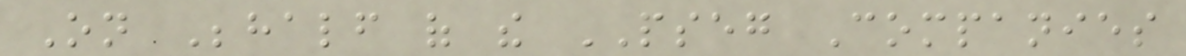On Behalf of the PSEG Companies
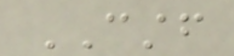CSTF
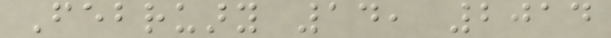February 14, 2014
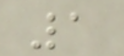1
